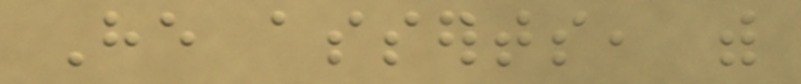He asserts, with
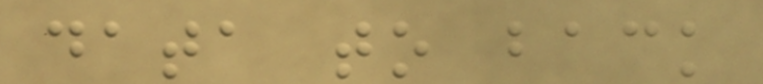data to back
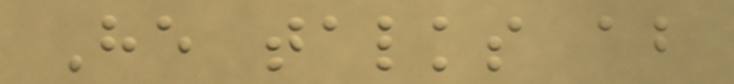He talks about
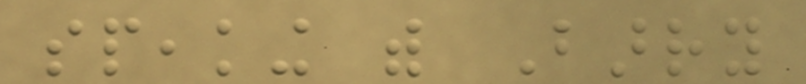speaking with Barry
